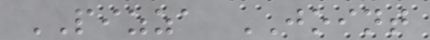PIZZA JOINT
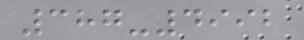387-4992
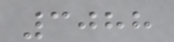3088
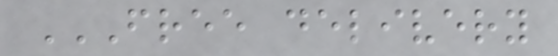FREE DELIVERY
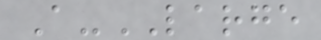A-LARGE
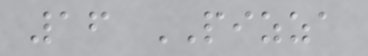16 PIZZA
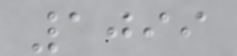1099
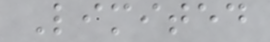Limited
